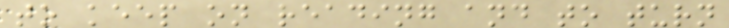to keep on reading and to turn
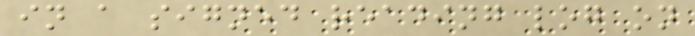in a signed reading log on
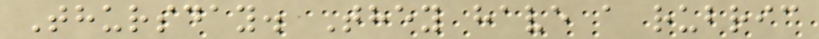Thursday. They have a rubric
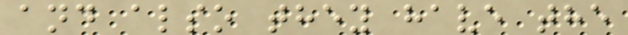and also they have the
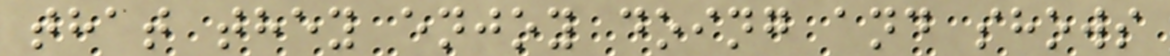that they enjoy doing and shows
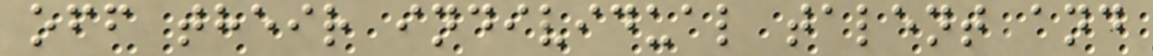off their individual talent and
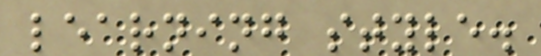learning style.
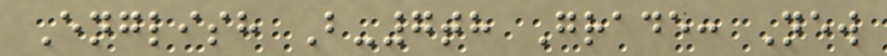English B-7th Grade: New
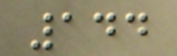144
